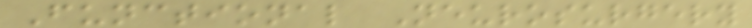Functional Neurosurgery
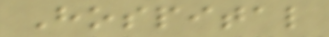Hospital
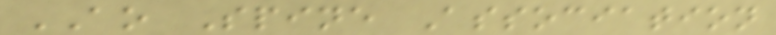AO Spine Association
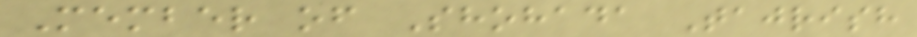Member of Shohada Tajrish
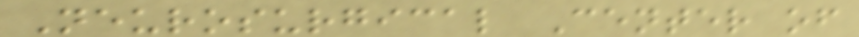Neurosurgical Center of
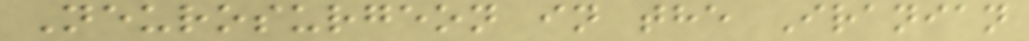Neurosurgeon in the Iranian
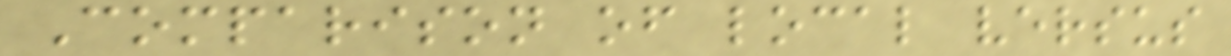Comparison of local versus
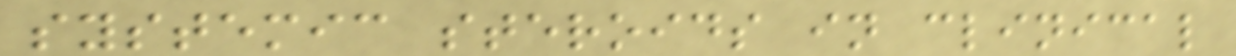systemic steroids in clinical
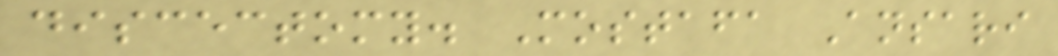discectomy. Mostafa Ansari
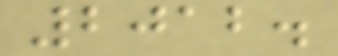2012.
